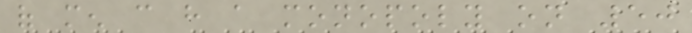of men can have a monopoly on 50
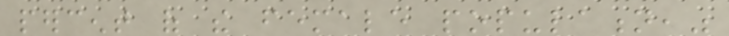percent of the female population,"
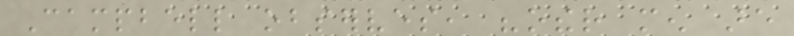Campbell observes, "other men are
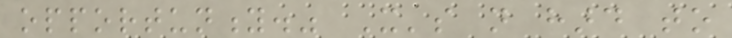opportunity." It's not hard to
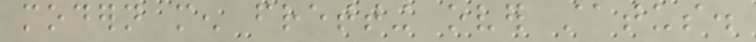modern men fretting over status.
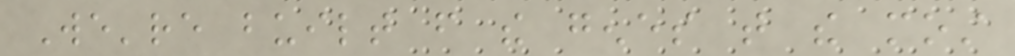We're built from the genes that the most
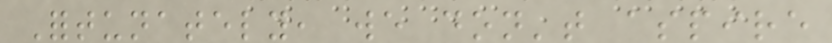Fortunately, we don't aspire
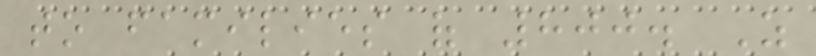to families of 800. As
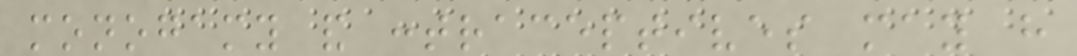monogamy and contraceptives may have
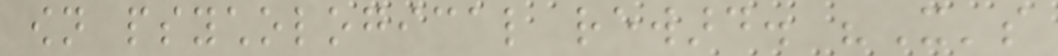own psychological reward. "It's
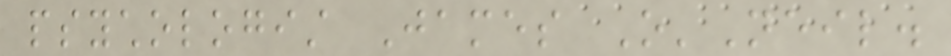psychologist James O'Neil.
